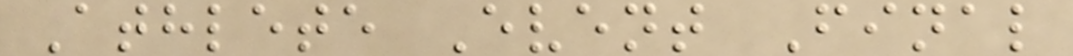Athlete Event Final
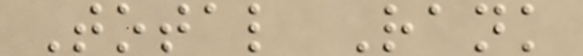Total Rank
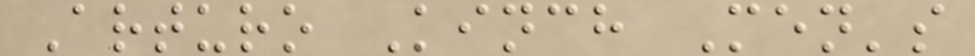Arturo Kinch Men's
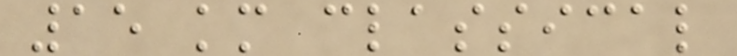15 km classical
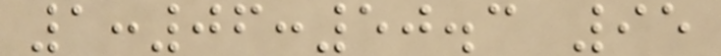1:06:50.3 95
